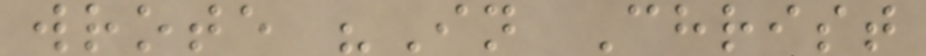wrote "In Christ
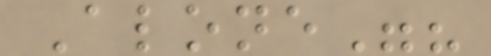Alone"?
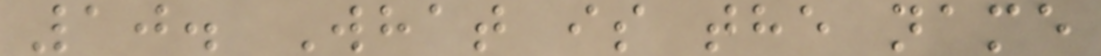10. What is the name
